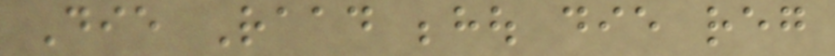Die Raad behou die reg
